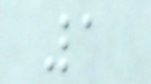1
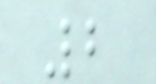2
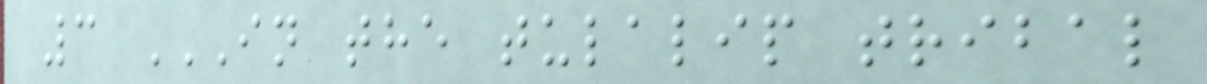3 IN THE TULALIP TRIBAL
